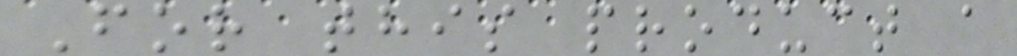For this product a
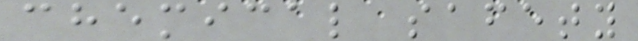chemical safety
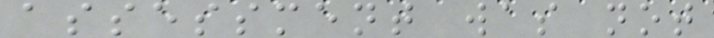assessment was not
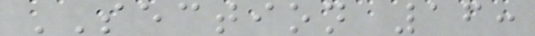SECTION 16:
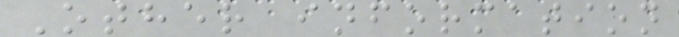Other information
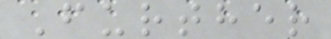Further
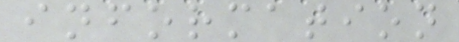information
